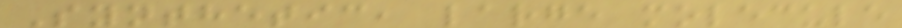Synthetic, large molecule
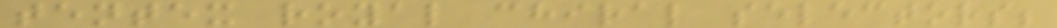tentex royal chiral selectors;
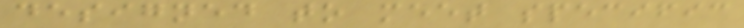designed to meet specific
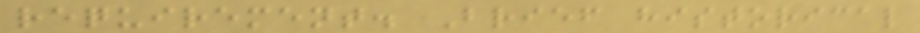requirement. Brief historical
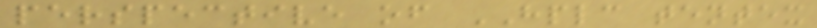perspective of HPLC tentex
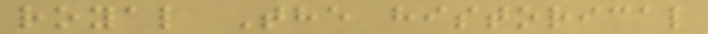royal The historical
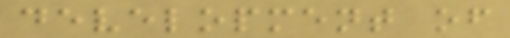development of
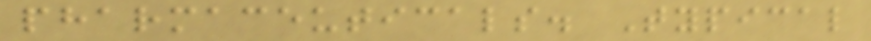pharmaceuticals. Typical
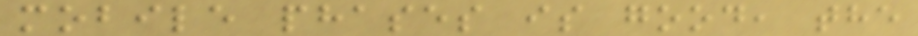mobile phases is good, the
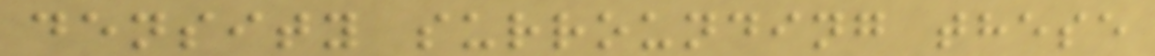density surrounding these
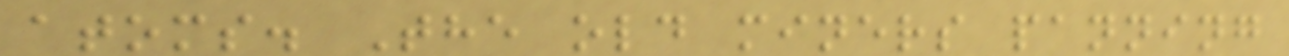atoms. The old miners panning
